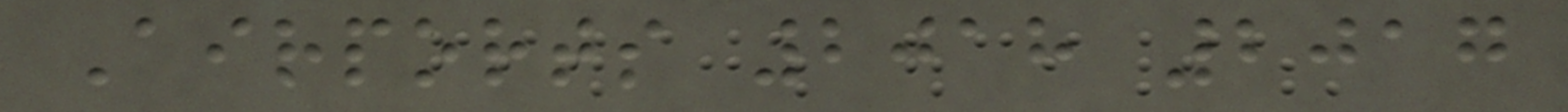Airports 2018 2017
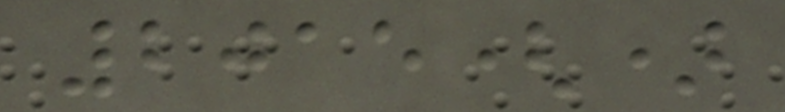2015()
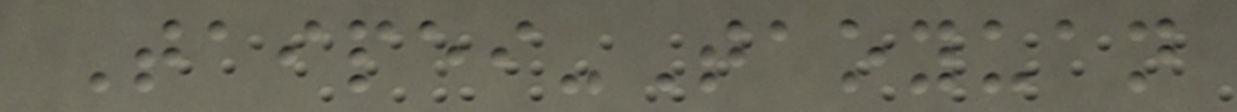Taipei-Taoyuan
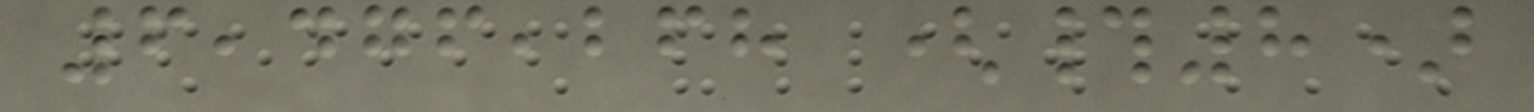6,476,268 (#8)
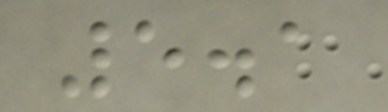5.1
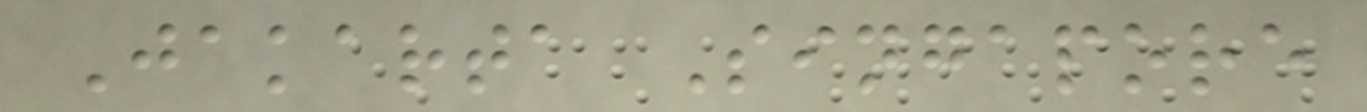Jakarta Singapore
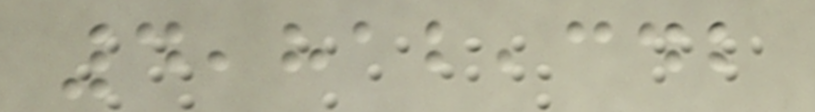4,812,342
